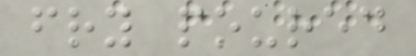fry poured
